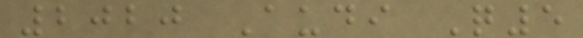2020 Audi Q5
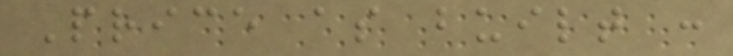Price as built :
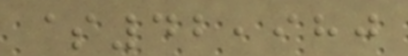$42,980
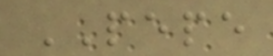PEPE
